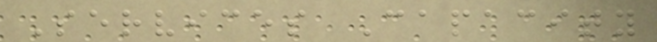Services Capacity
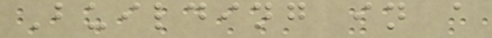Building in a
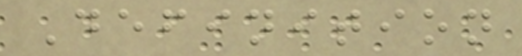Definition
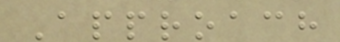Approach
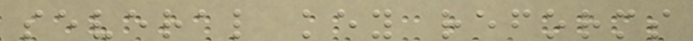several key reforms
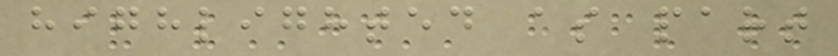highlighted as part
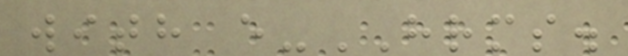with e-HRMS.
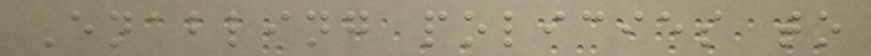Enabling policies to
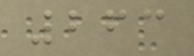263
